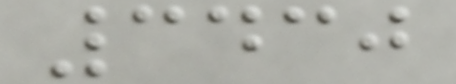3430
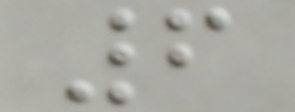6
